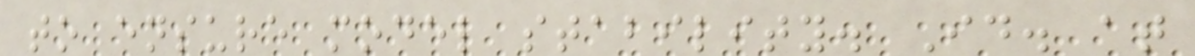to ensure model stability. Id. at
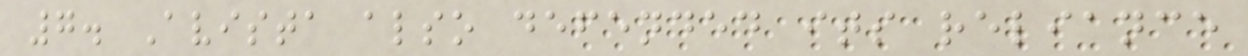7. Avista also defended its reliance
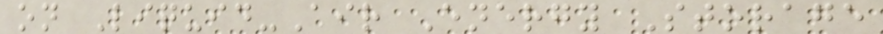on Liquid-Air Energy Storage
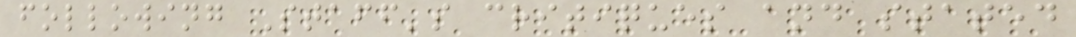following Staff's critiques and stated
